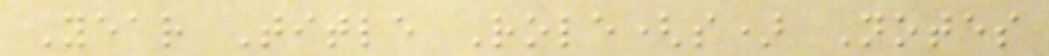Year Title Role(s) Notes
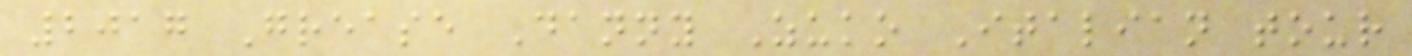2017 Grease Danny Zuko Italian tour
